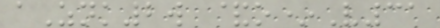aZnk2w &o*V31
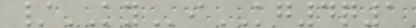/KYiKG4q1
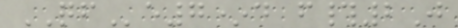QFe7*d f#2J
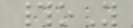#oY
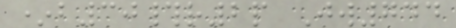*b30#r2p Jw744
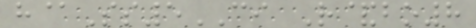h@Ss5CI R&bo8
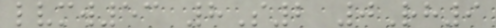lvmw53 8S2 0Rh9
